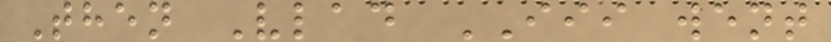Then Vlad III went
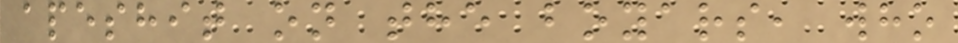apeshit on the boyars, who
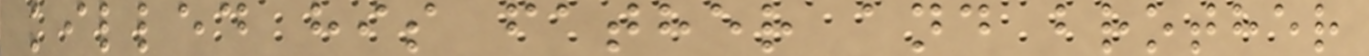killed his father and brother
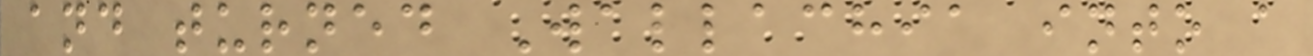and turned Wallachia into a
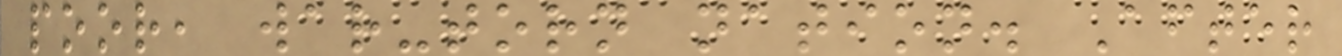poor, war-torn nation. After
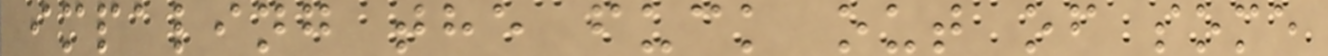impaling the fuck out of some
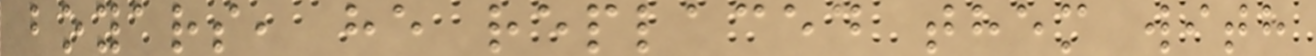boyars, he replaced them with
